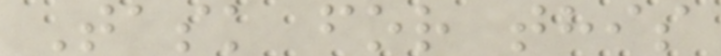Task for this
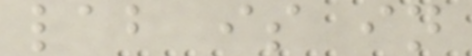lab is in
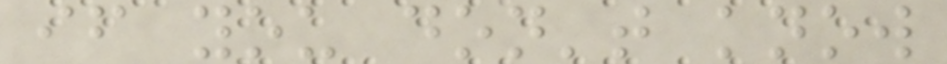if you don't know
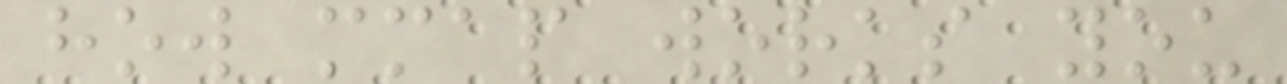how mmap works you
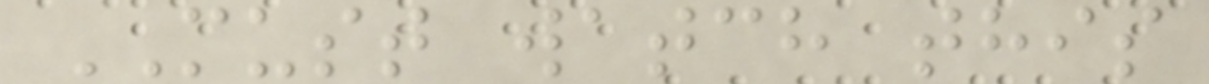MUST watch this
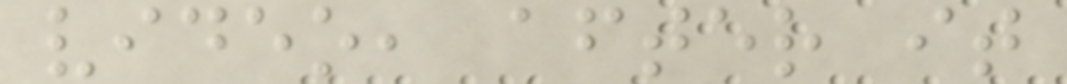video, after it
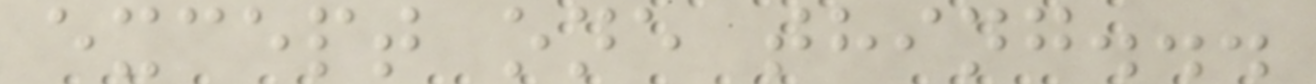except one thing...
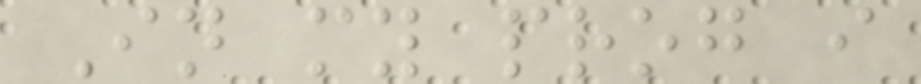In my prog i
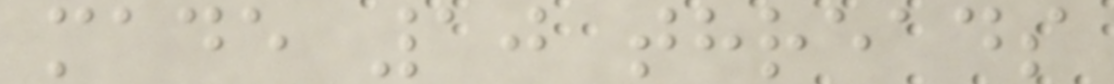made 10 threads
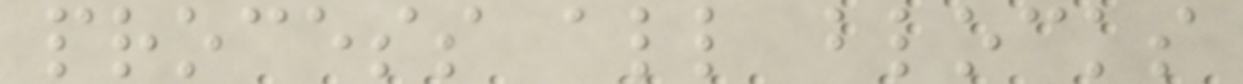process all blocks
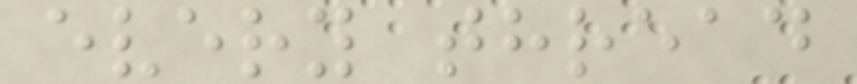every thread
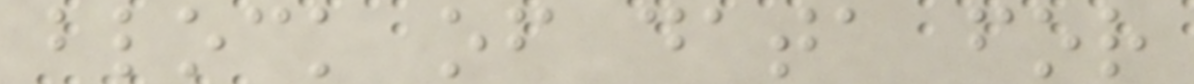block of data for
